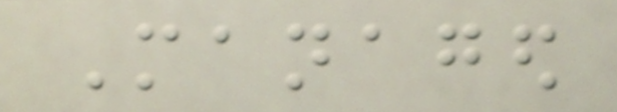Managed
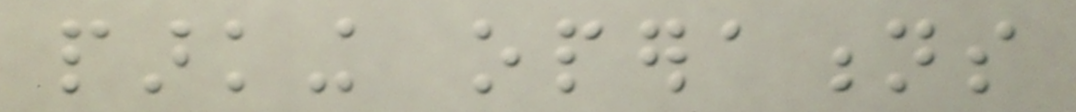parking operations
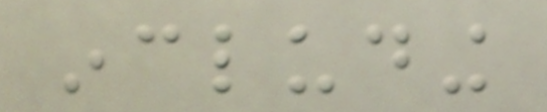including
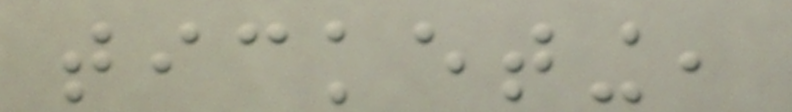ticketing,
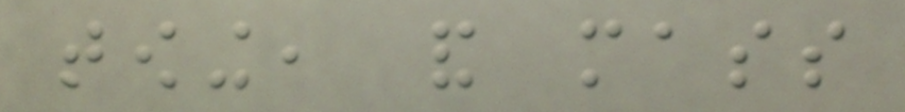towing, and mass
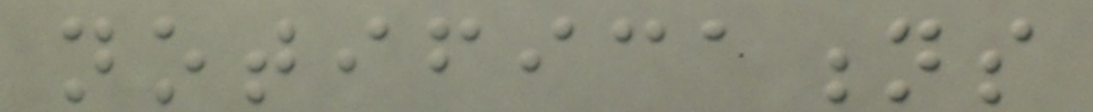notifications
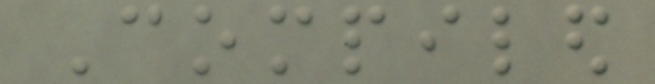Compiled
